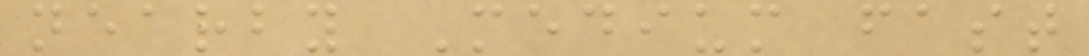nearby Medium fast
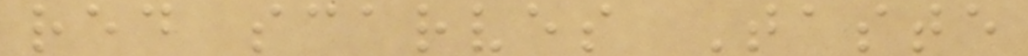red scarves Taste
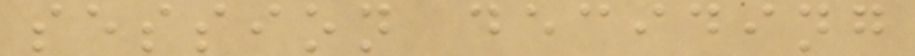session deciding
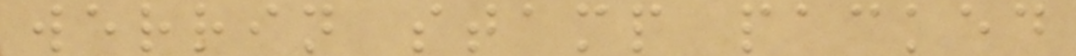werrin stamp packed
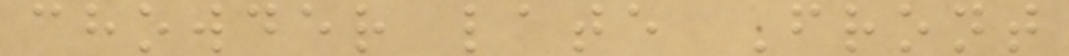chowder late Front
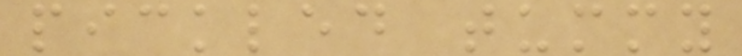pickled tummy
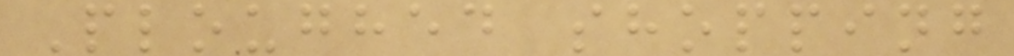Ploughed shopping
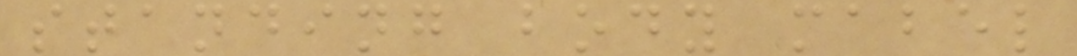standing body mabel
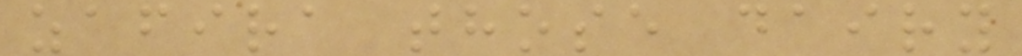zafira those dairy
